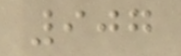907
